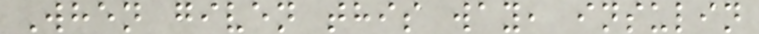When given this way, insulin
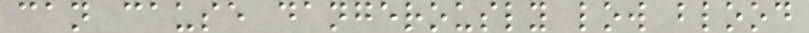can cause dangerously low blood
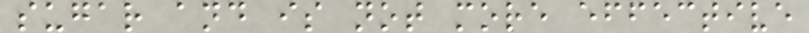sugar and is not more effective
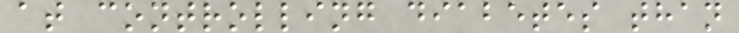at controlling diabetes than
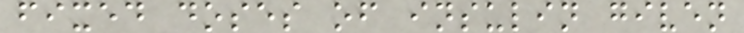fixed doses of insulin given
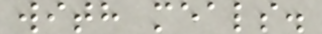with meals.
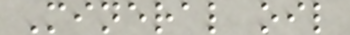Mineral oil
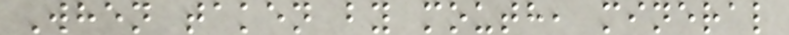When taken by mouth, mineral
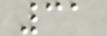31
